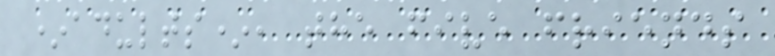*adults*, the five friends
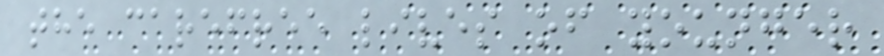the carefree lives of younger
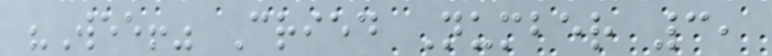"Wee!" Cried Number 3,
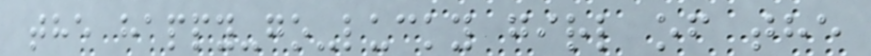the happy-go-lucky girl of the
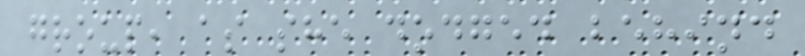group, as she dodged behind
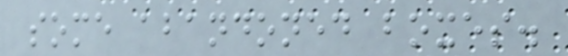some abandoned boxes.
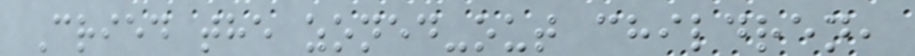Cried the zoned-out children,
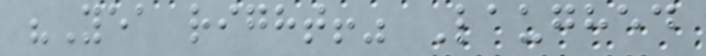"Yea right!" Laughed
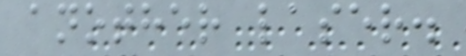another laser.
